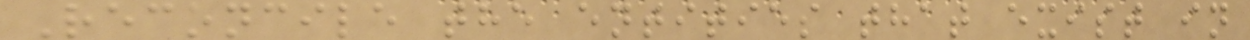Reconcile the entities that exist in
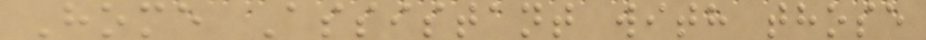Home Assistant with those
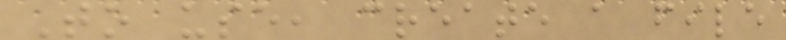To use, create a file
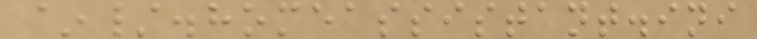~/.homeassistant.ini
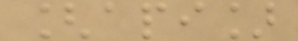[api]
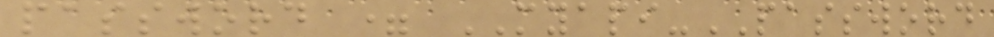password = MYAPI-PASSWORD
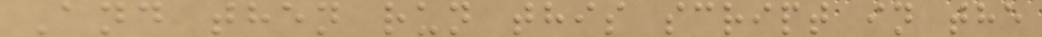And then run this script in the
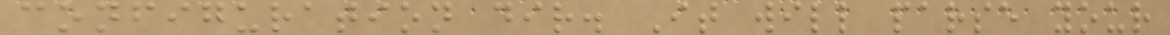configuration dir. It will parse your
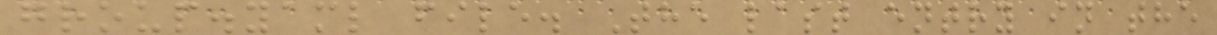group.yaml file. The last entry in the
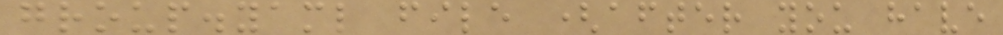group.yaml file (after you have
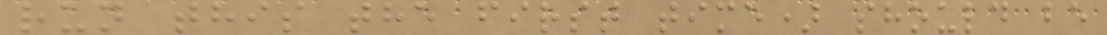run this the first time) should be
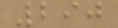290
